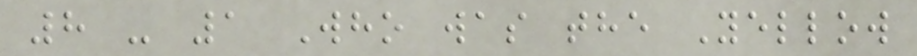8 - 1 Who was the Yellow
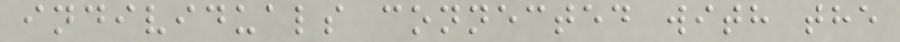individuals connected with the
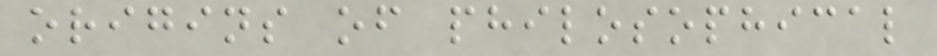origins of philosophical
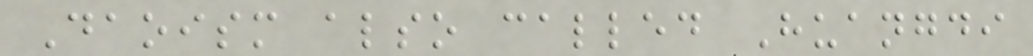Daoism also called Huangdi
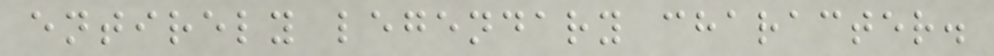entirely legendary character.
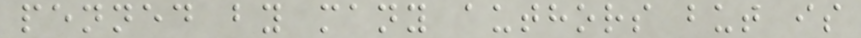penned by many authors but is
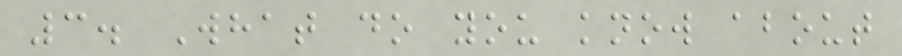3. What do you know about
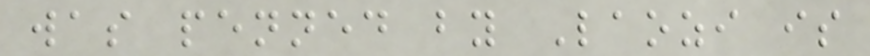was penned by Laozi is
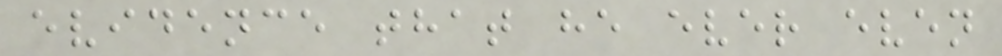evidence that he ever even
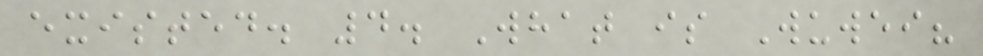existed. 4. What is Wuwei?
